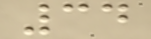34
